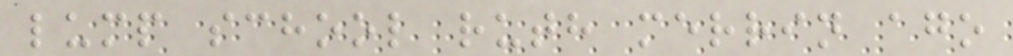lump school ruth merrin ago
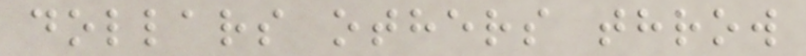dollars others throw
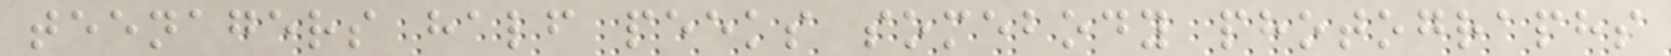teenagers half peeks somebody photographs
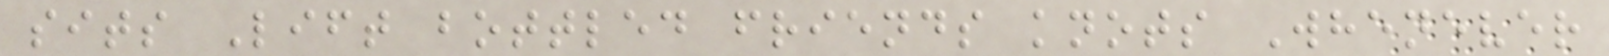sits Lift bottled friends knots Whenever
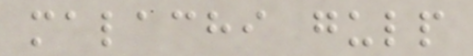malachi gulp
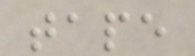tape
